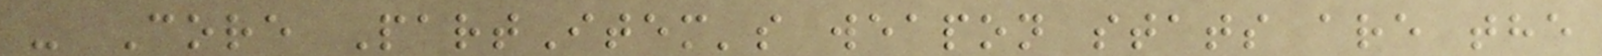- Core PartItem's weapon stats are the
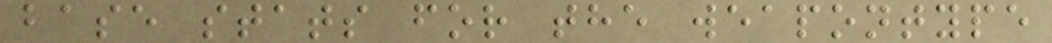base stats for the weapontype
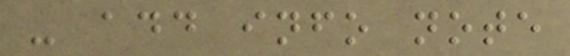- add info note
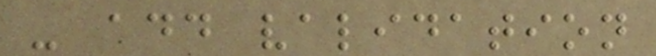- add validation
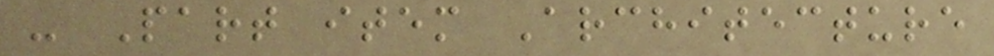- Part item Architecture
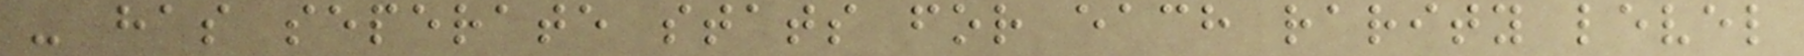- has seperate stats for each rarity level
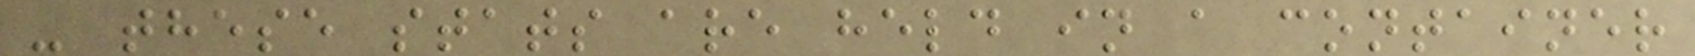- these stats are held in a container
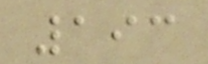193
